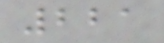221
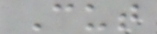Cut
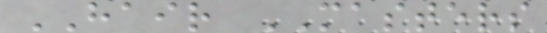HAIR MASTERS
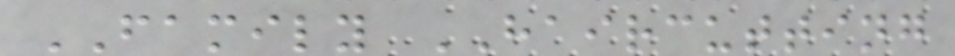FAMILY HAIRCUTTING
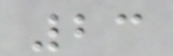23
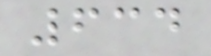634
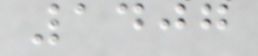1407
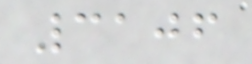3106
